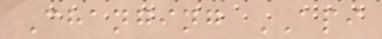Changing API
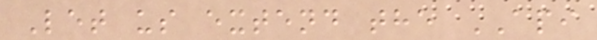Let us extend the API
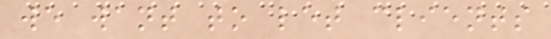we want to let clients
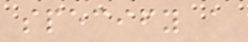specify a
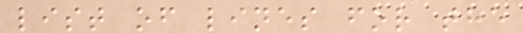list of lines for the
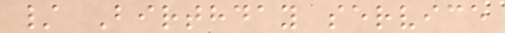/ Birthday service
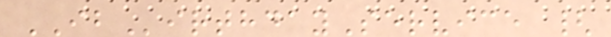IBirthdayService {
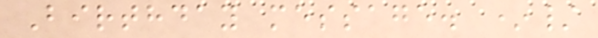Birthday message. */
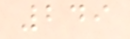249
